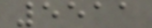5511
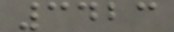3423
